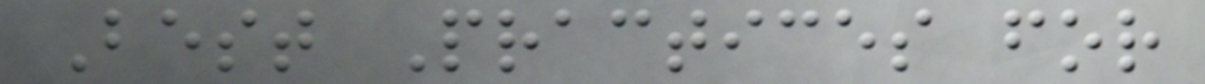Best Practices for
